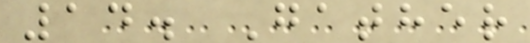14. Gather
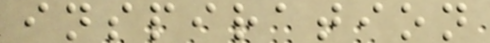inspiration
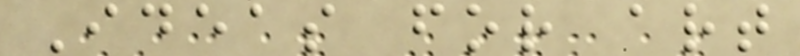Ideas for art
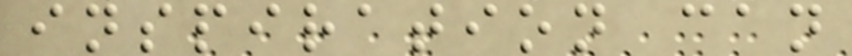inspiration can
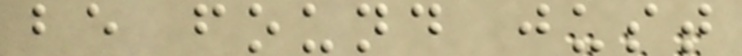be found just
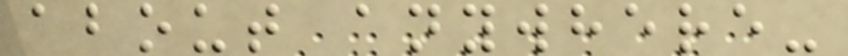about anywhere-
